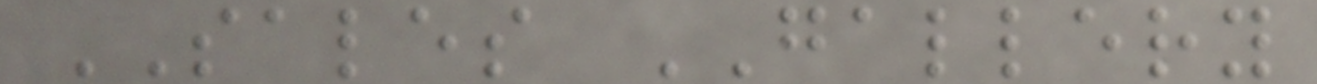SALES GALLERY
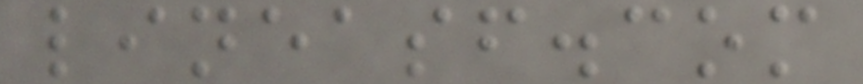lineasf.com
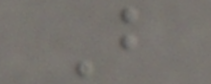B
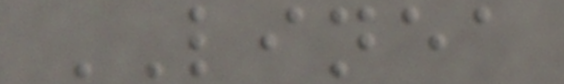LINEA
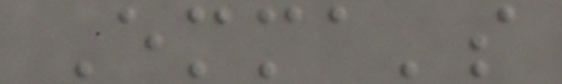Emma's
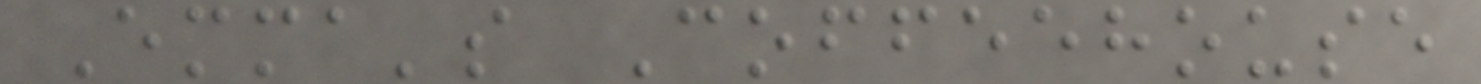Emma's Coffeehouse
